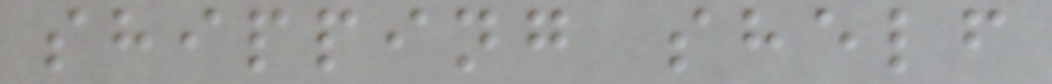shipping shelf
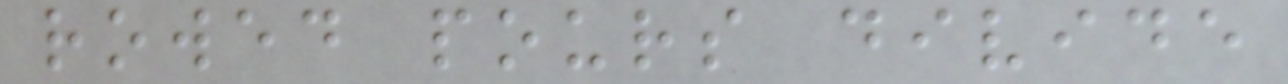rowed pours divide
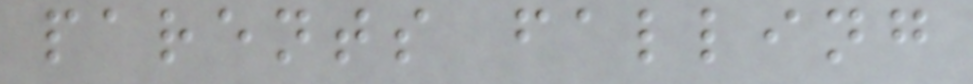parents falling
